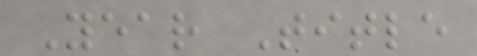Year Title
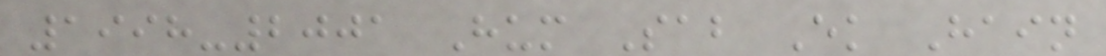1998-2001 Hum Sab Ek Hain
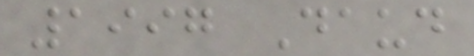1997 Daud
